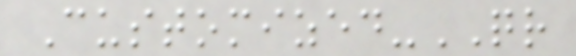Customized-QR
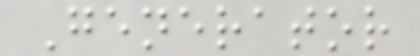Generator
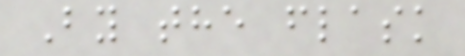By the flask
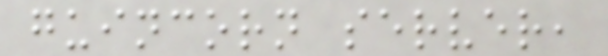guincorn server,
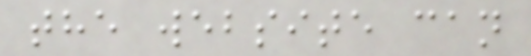the website can
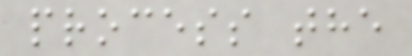process the
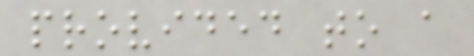provided to a
